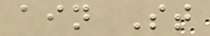ain St
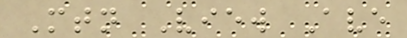Mtn View Ave
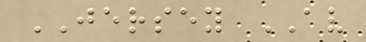JERSEY AV
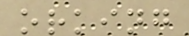orking
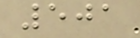501
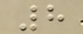8
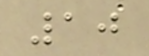10
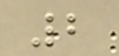2
